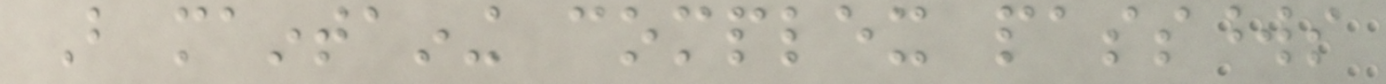But maintaining complex passwords
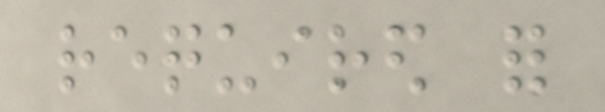required for
